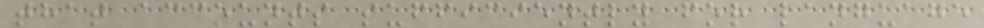that accounts sufficiently for language
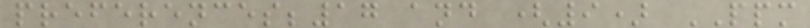preferences;17 and (9) PPM
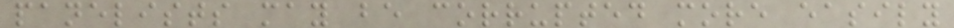panelists may be corrupted more easily
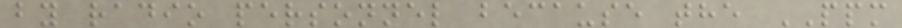by radio personnel because the PPM
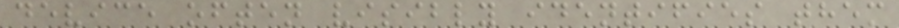device often visibly identifies them
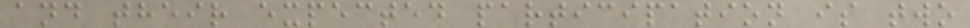and their expected participation is two
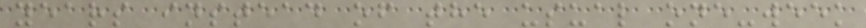years instead of the usual one-week
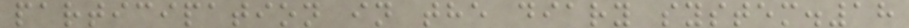participation in the diary system.18
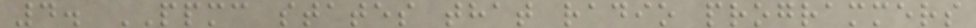4. PPMC states that radio programmers
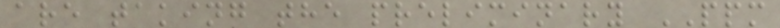are taking the preliminary PPM
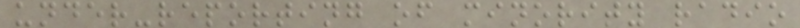under-reporting of minority radio
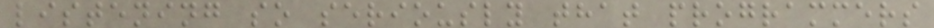listening so seriously that programmers
